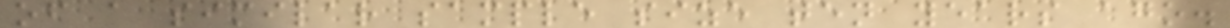of a similar sample size ten years ago.
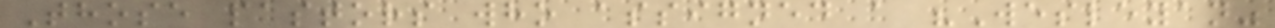Those pastors who assigned a "Wesleyan"
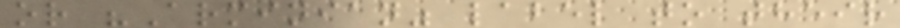or "Arminian" label to their
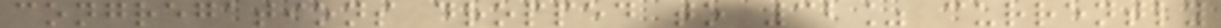congregations dropped to 32% currently
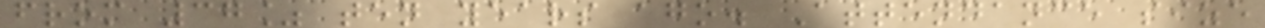from 37% ten years ago. Attendance size
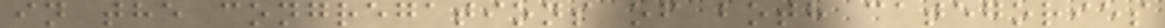in the congregations of both categories
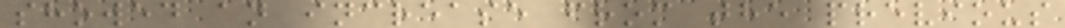showed an increase from the previous
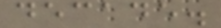decade.
